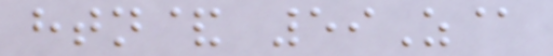htn& 59Z@
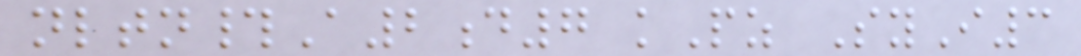nltn#A2d7 kPz SyI3
